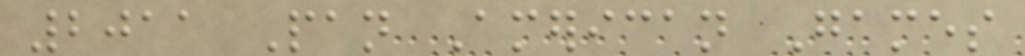2011 Pan American Games
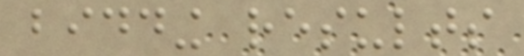bidding results
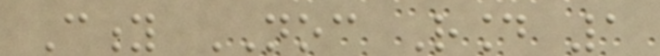City NOC Round 1
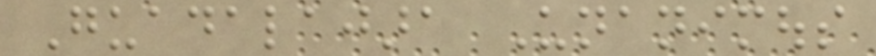Guadalajara Unanimous
